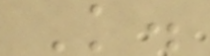K.
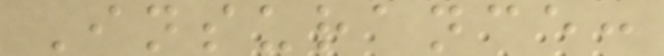Insurance:
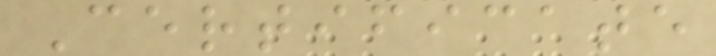Certificate
